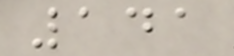141
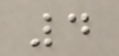4
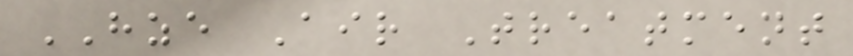HZE Air Treatment
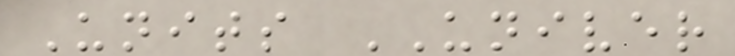Units UNIVER
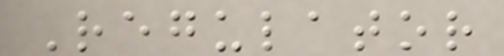Regulator
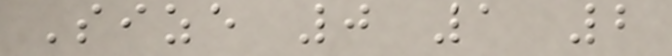Size 0 1 2
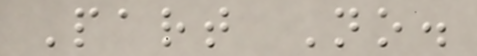Part No.
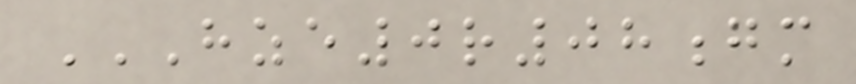HZE0R08GM
